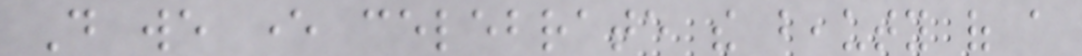Do we ever celebrate the beauty of a
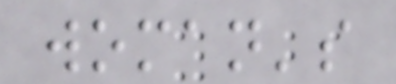woman's
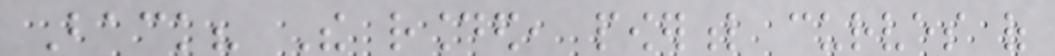Back? The rounded, powerful curves of
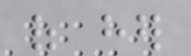of her
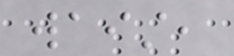waist,
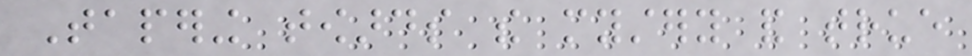Tapering towards the mystery and true
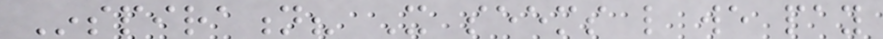Inspiration? It seems like we pay
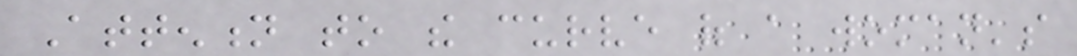Attention to the curve of a woman's
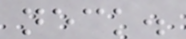neck.
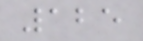125
